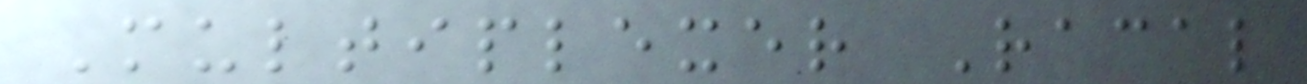Multiplexer Racal
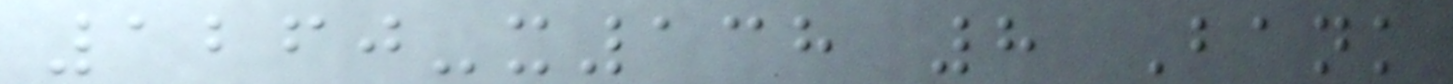1260-x138 8 Bank
